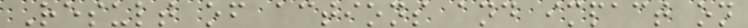Result of actions and impact on
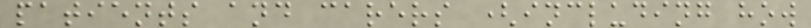patients and carers (including how
